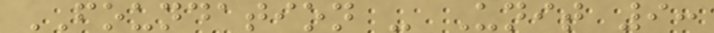FOUNDATION - Unit 9:
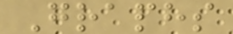Graphs
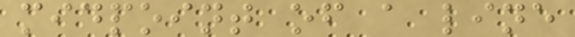midpoint of a line
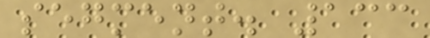segment. 133
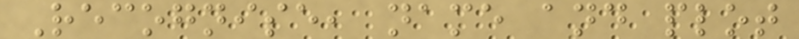Recognise, name and plot
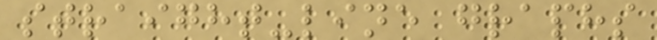straight-line graphs
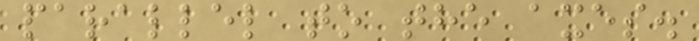parallel to the axes.
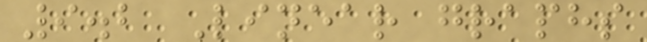9.2 Linear graphs
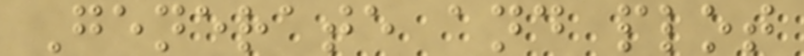Generate and plot
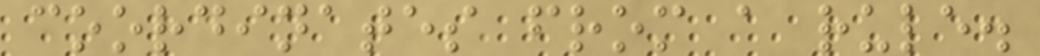coordinates from a rule.
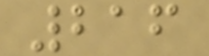216
